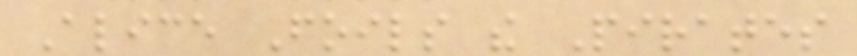Alice Foils the Pirates
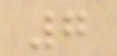7
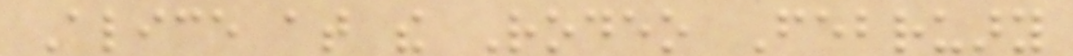Alice at the Rodeo February
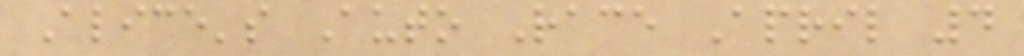Alice's Auto Race April 4
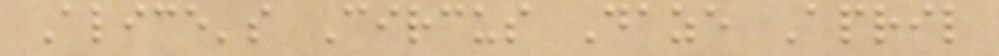Alice's Circus Daze April
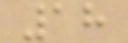18
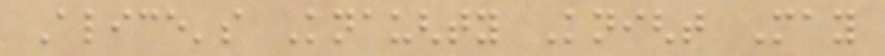Alice's Knaughty Knight May
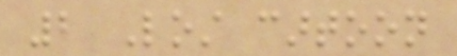2 Lost cartoon
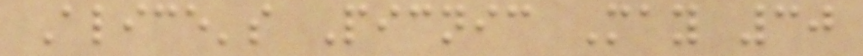Alice's Picnic May 30
